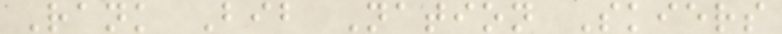Rank Bib Nation Skiers
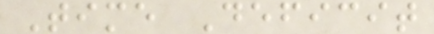Time Deficit
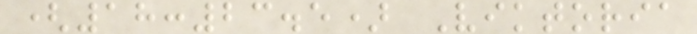(18:23.5) Viktoria
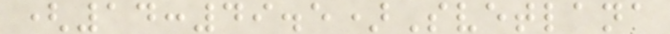(14:49.5)Svetlana
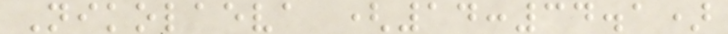Nikolaeva (14:34.1)
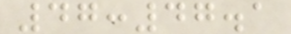47:47.1
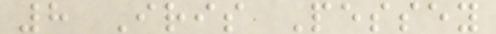8 Iris Pessey
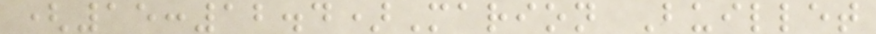(15:12.4)Marion Buillet
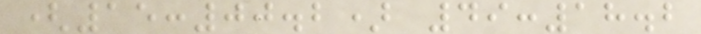(15:00.2) 49:18.2
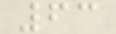63
